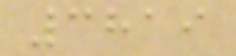3819
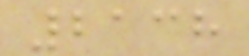2138
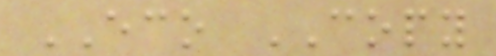ECO COPY
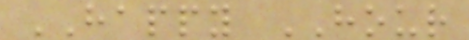HAPPY HOUR
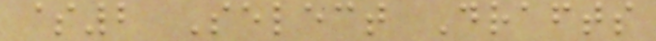$2 Select Drafts
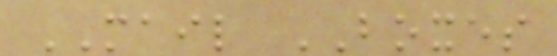MAIL BOXES
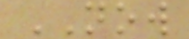NOW
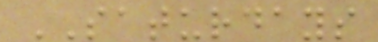SATURDAYS
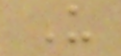U
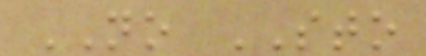NO STO
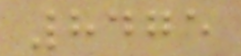8475
